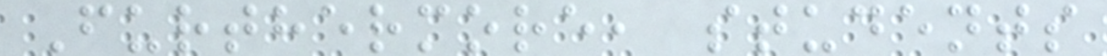Furthermore, students
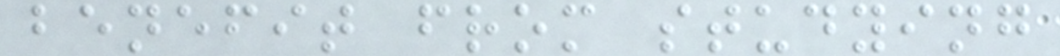benefit from studying
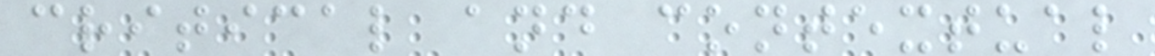critical and contextual
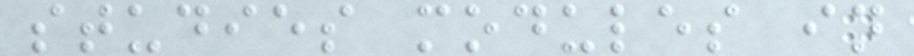studies modules in
